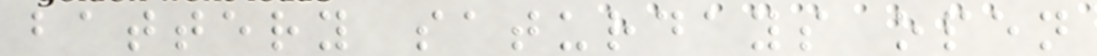battery saturdays open
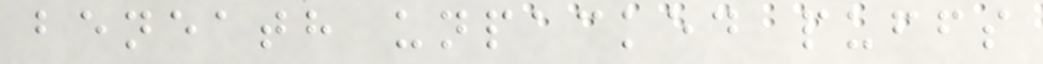beneath unpacked puffs
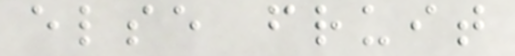else fruit
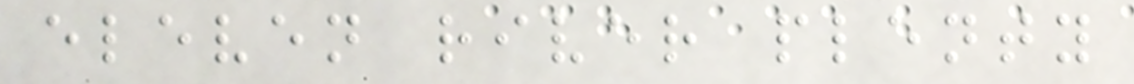eleven river plenty
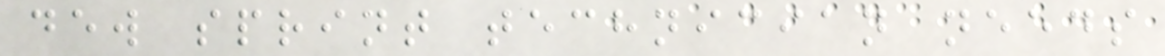dew sprint technician needs
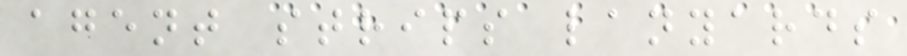agent strips lanyards
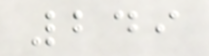249
